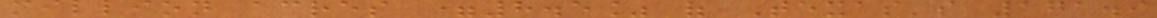million acres =8.5% of Texas's 171.9
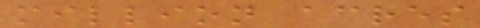million acres
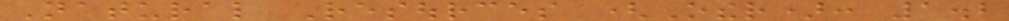Natural Resources (Other): 1.2
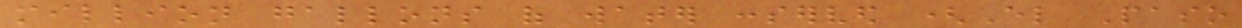million gallons of water conserved (El Paso
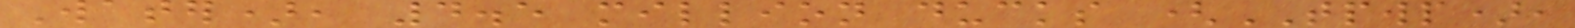Water), 4.5 million ducks (TPWP),
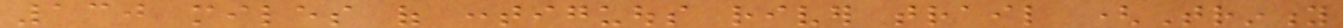130 miles of contiguous river trail (Trinity
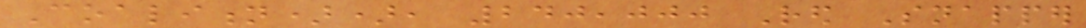Coalition)), 240,000 Red Snapper
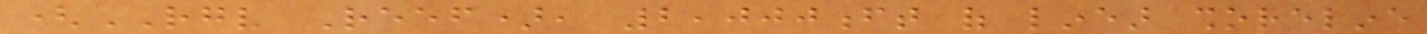(RGV Reef), 2,000ft of linear shoreline
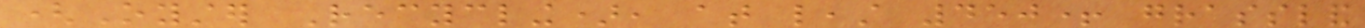(Oyster Recycling), at least 450+ grassland
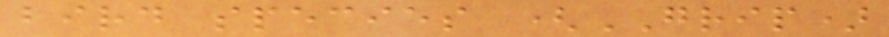bird species (GRIP)
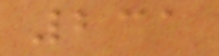231
